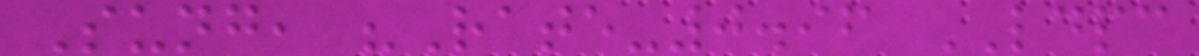Sung, "Rate-0.96 LDPC
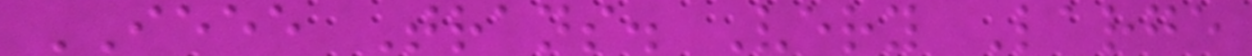IEEE Trans. Very Large
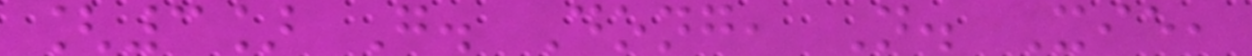[3] G. Dong, N. Xie,
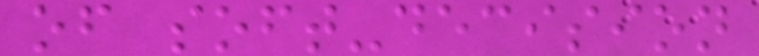of soft-decision
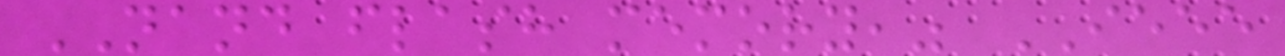NAND flash memory," IEEE
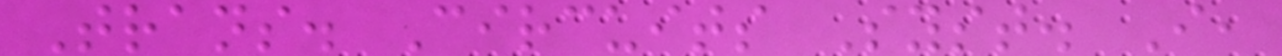Trans. Circuits Syst. I,
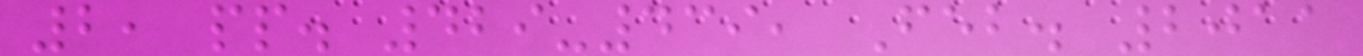2, pp. 429-439, Feb. 2011
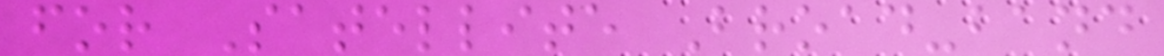for Satellite Broad-band
